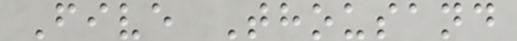Five Thousand
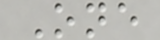One
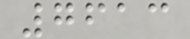7613
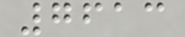7613
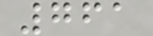761
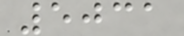5031
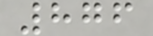876
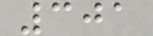301
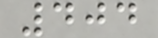404
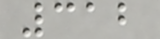312
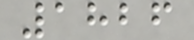1826
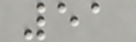51
